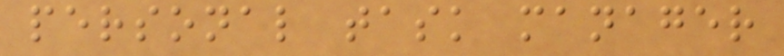personal task manager
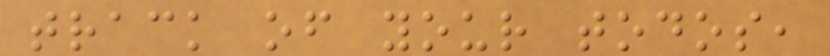track of your todos,
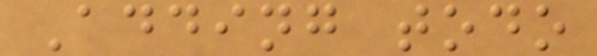Adding todo
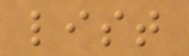list
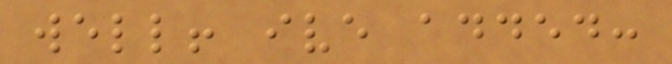well! ive added:
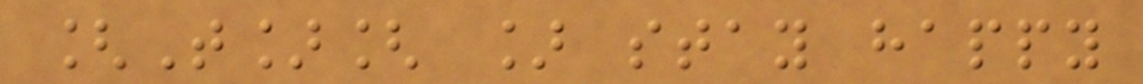[T][ ] stay happy
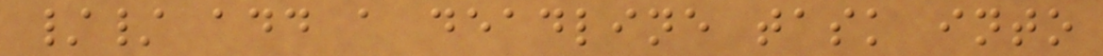// add a deadline task into
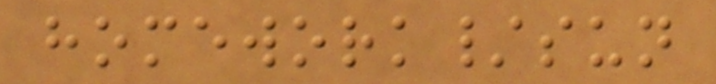homework/sun
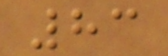83
